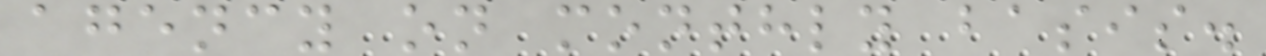agency on monthly basis.
